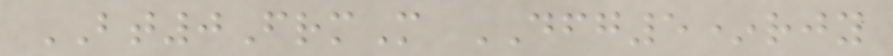BT0FrmM DFG5*rjy
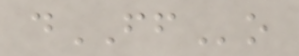dFFo
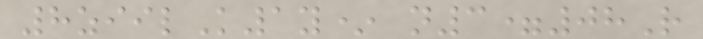8ziilK1y* n3=08R
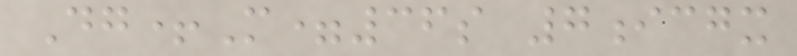Dg+M=36s 7icgx
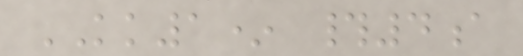KK1* #4a
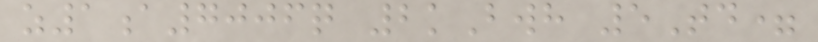z1a7006q 2kBwh 5Td=
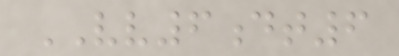VV6dt6
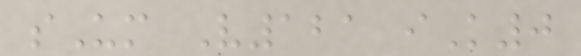sUm V121 iK0
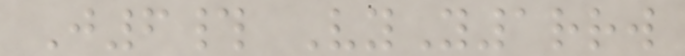J6# VyY1rrw
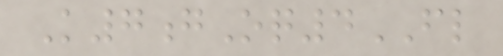K7gOq4FL
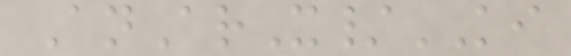AnArX/KI
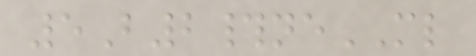5B2#neML
